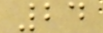24
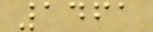1461
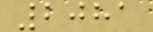2081
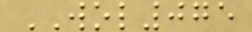WOL075
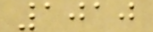1010
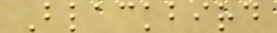Blackbird
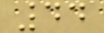44
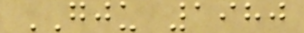GJU 1980
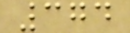374
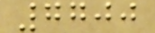7700
